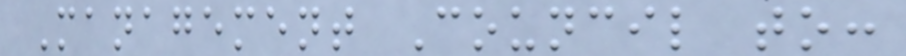Management Council to:
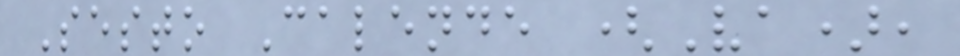Sesto Calende (Va),
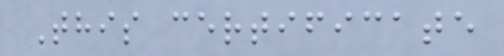This certificate
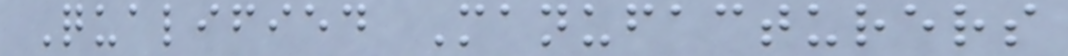Qualified Manufacturers
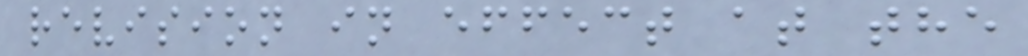revision in effect at the
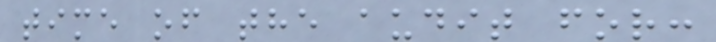time of the audit for:
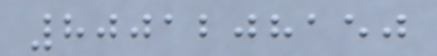8001208150
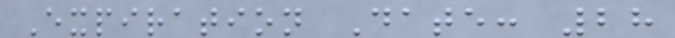Expiration Date: 28
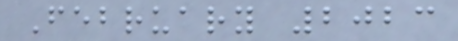February 2023
